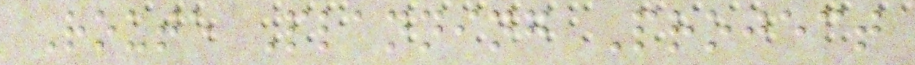Route Planning Project
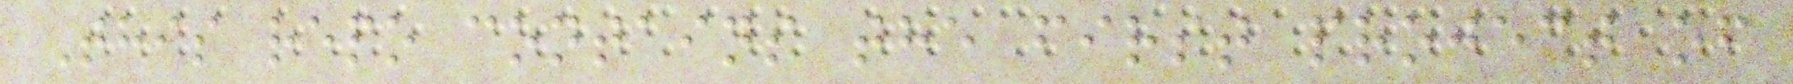This repo contains the first project of
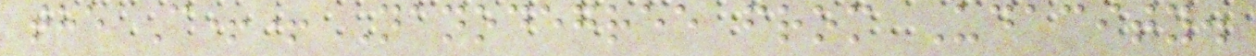the C++ Nanodegree from Udacity.
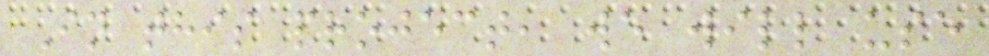In this project, we will use
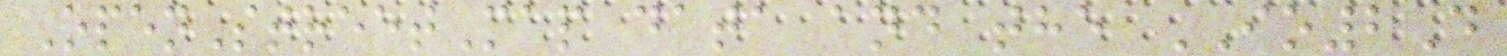OpenStreetMap data and the IO2D
